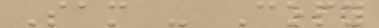Sam - Copy
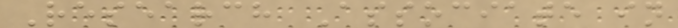Research Associate in
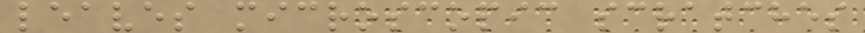leaves microscopic scratches
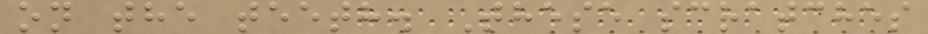on the teeth. These scratches
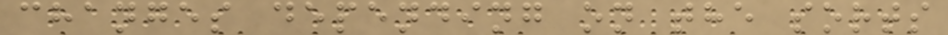changes depending on the sorts
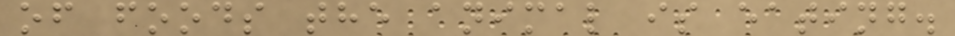of foods the animal is eating.
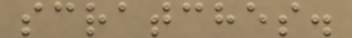scratches.
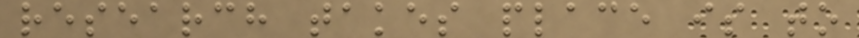research takes place is to
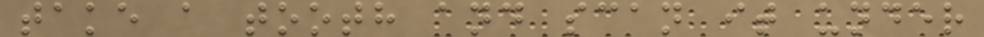take a tooth and scan it under
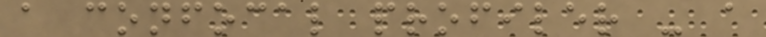a confocal profiler - a
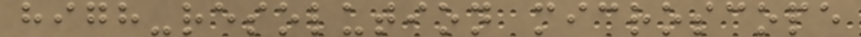high-resolution microscope
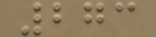273
